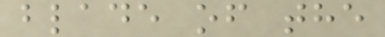blade of the
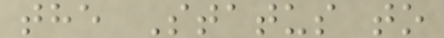the Status to
